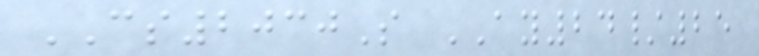CS2030S AY24/25
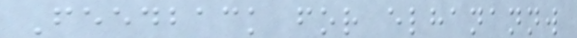Feedback for elhanannw
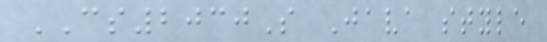CS2030S Java style
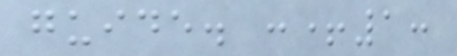guide. :+1:
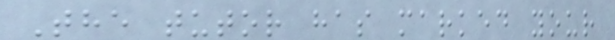The tutor has marked your
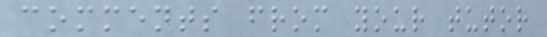comments from your tutor
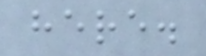here.
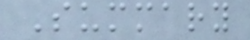Summary
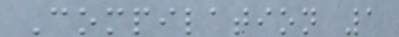Compilation 1
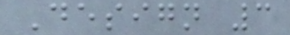Design 3
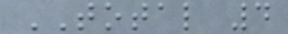TOTAL 4
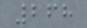268
